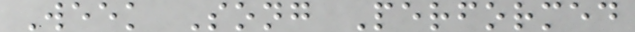Week Song Performed
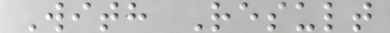With Result
